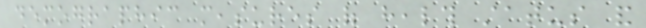demographic measures of health status and
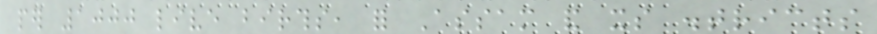per 1000 live births, for Assam and its districts
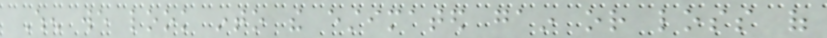When we look into the estimated gain or loss of
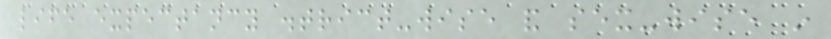life expectancy district-wise and sex-wise in
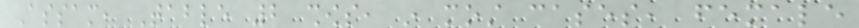Assam, Table 2 shows, in most cases, female
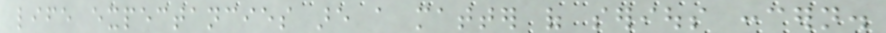life expectancies are a matter of serious concern.
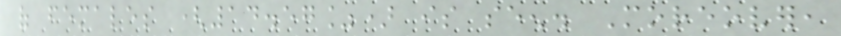of females (14.57%) is seen. Moreover,
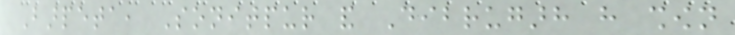Barpeta, Sonitpur and Dibrugarh have shown
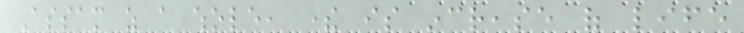Assam as a whole, there is increase of life
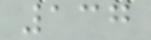137
